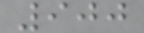900
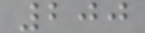200
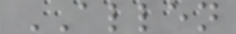ALLEN
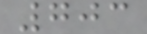703
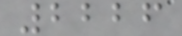2226
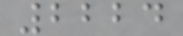2224
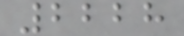2228
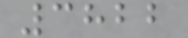3822
